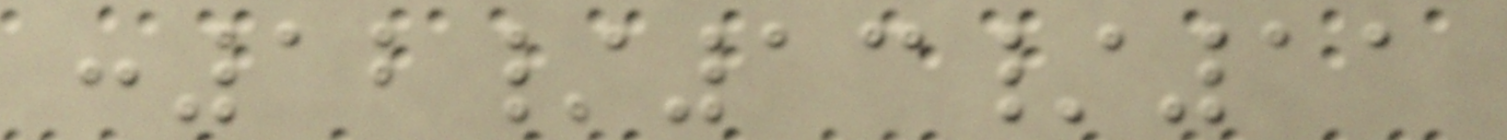:12/13/11
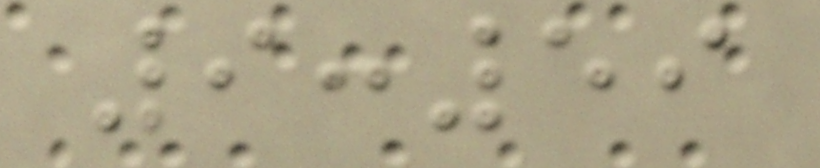9:59
